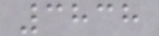3838
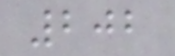202
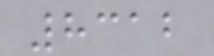8312
